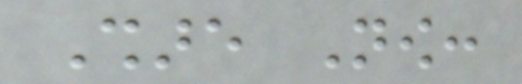Share Now:
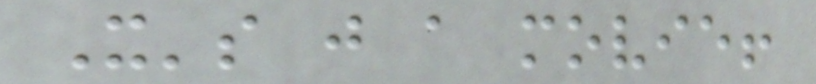It's just a movie!
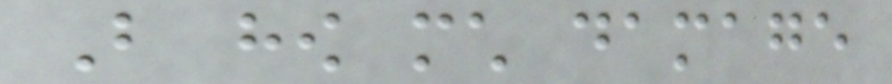But how much damage
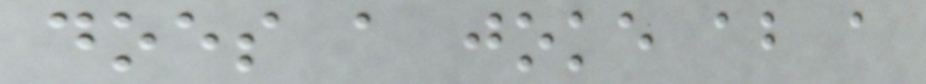does a joke about a
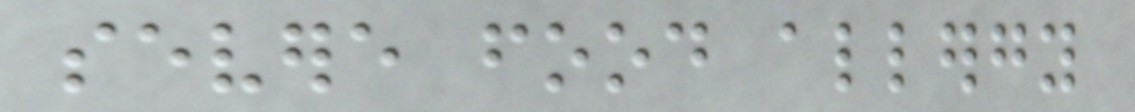severe food allergy
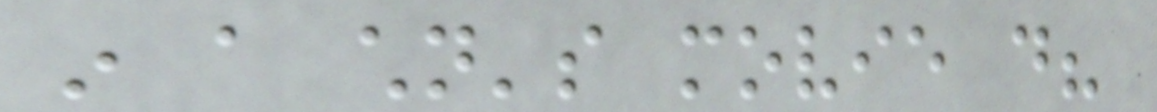in a children's movie do?
